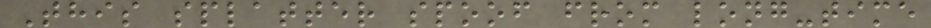This splatter spoof from long-time
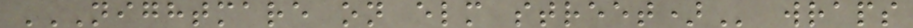NIGHTMARE ON ELM STREET) wraps
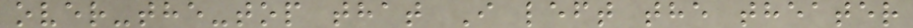over-the-top that I left the theater
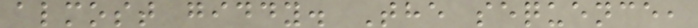almost giddy. The sequence,
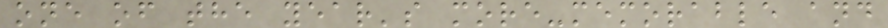one of the year's more-memorable and
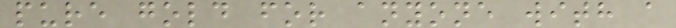pure gold for anyone with a
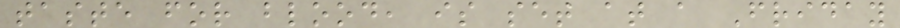taste for blood, is set at a Friday
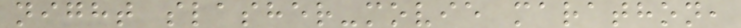night slasher-movie marathon,
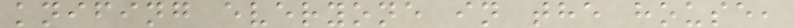knifing everyone in the house,
